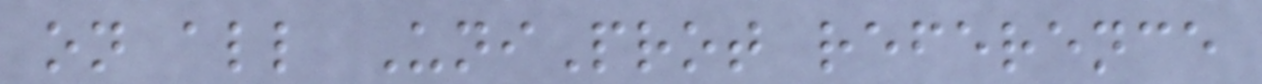on all UniProt reference
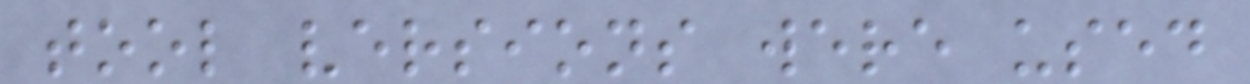tool versions were used
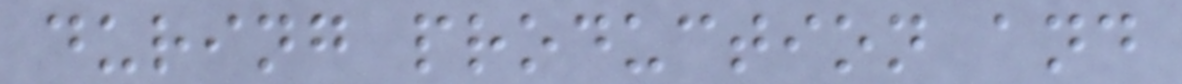during production and
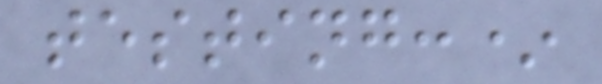testing:*
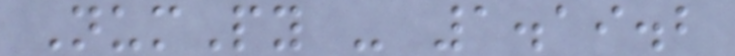NumPy - 1.19.2
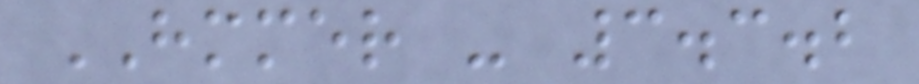HMMER - 3.3.2
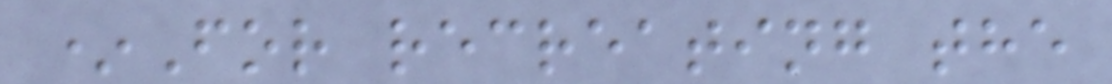*For recreating the
